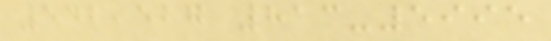542,527 813-5995
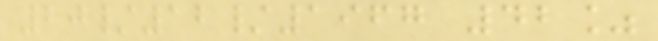20/12/1967 42%
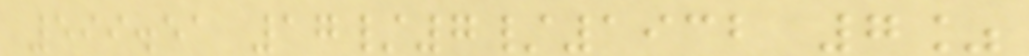599.51 17/7/1932 7%
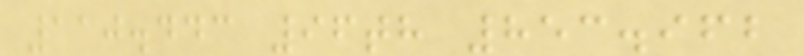110.443 96th 853.962
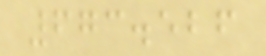673.526
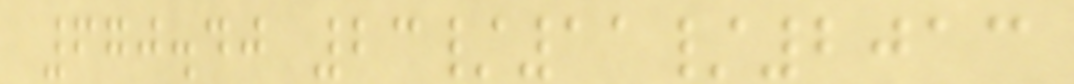670.40 23/11/2013
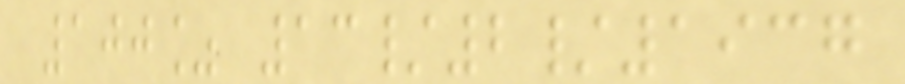100% 13/2/1937
